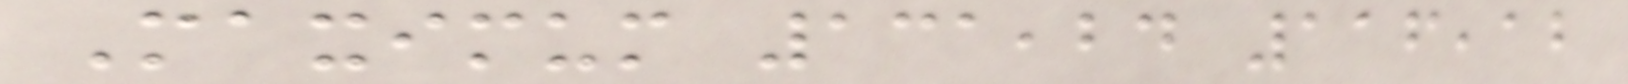Maximum 131,24 116,12
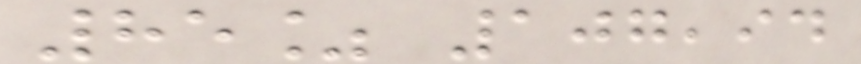85% 107,94
